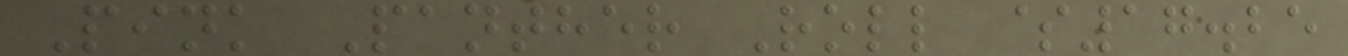Pink Panther Roll $17.25
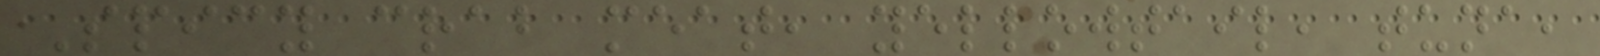Spicy crab meat, yellowtail, tuna,
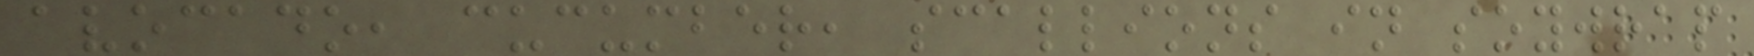avocado, cucumber, scallions in soywrap
